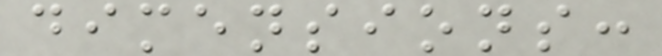dimensions:
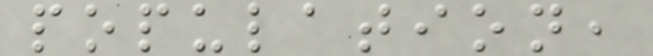population,
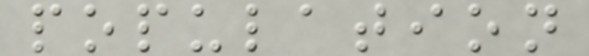population
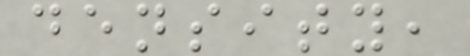density,
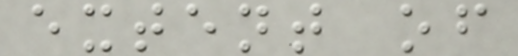extent of
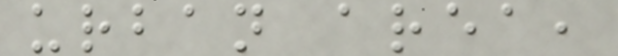urban area,
